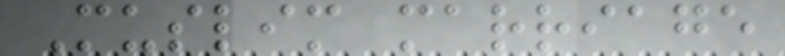Muslim marriage
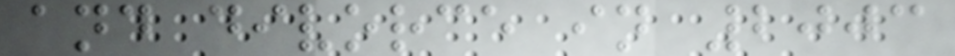and divorce in 2003
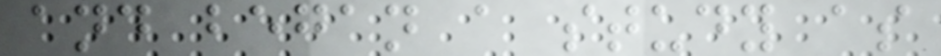and began a study as
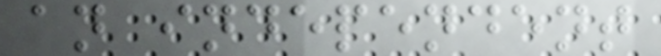an independent
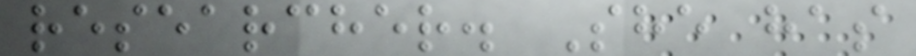researcher. She has
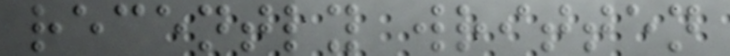recently written
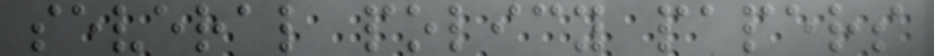several policy papers
